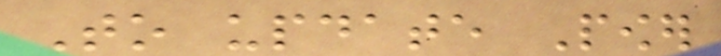To update Power
